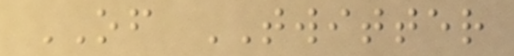OF TWITTER
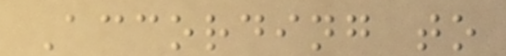According to
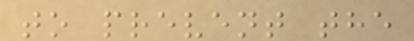to prevent the
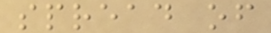spread of
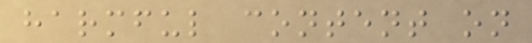harmful content on
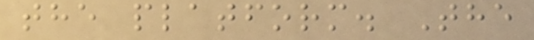the platform. The
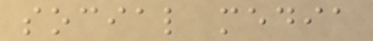social media
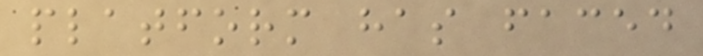platform has faced
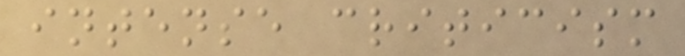intense criticism
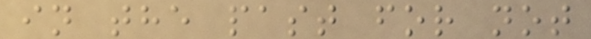in the past for not
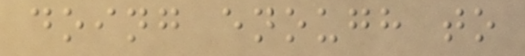doing enough to
